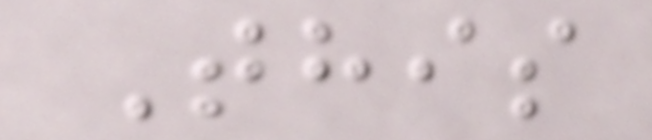This
